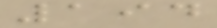194
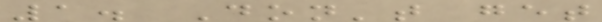1. Don't get
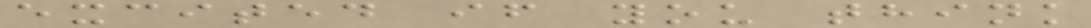excited if you think
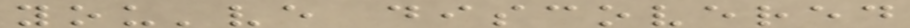you've discovered
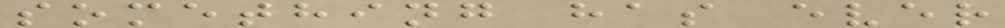something has ever
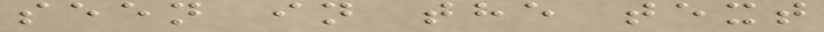seen in the text
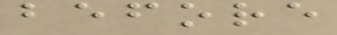before
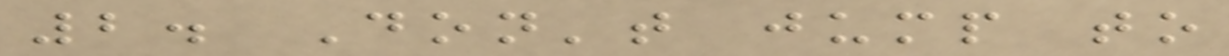2. Don't jump to
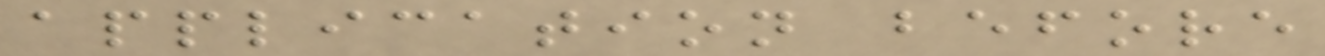application before
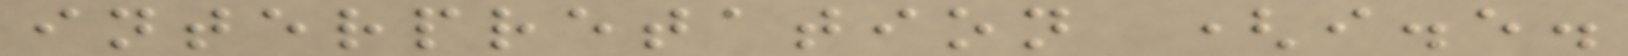interpretation (i.e.
